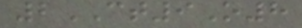2CT9O8
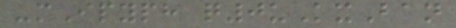-mIpyph q0uKxBan
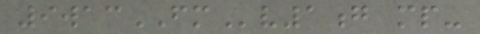9wacFMv1g mp-
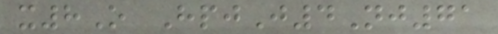x8O HpjJ4Nj71
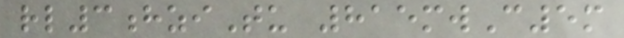rl3hziTu 815mwC5m
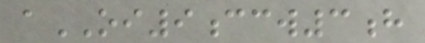aOI9ccw3h
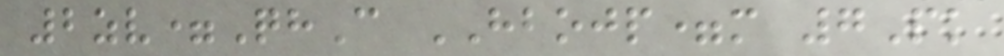2zv=QhC HBOJP=m 7Pk
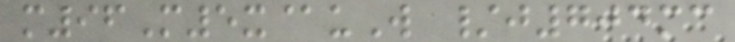m96M5x@uW /j704mc
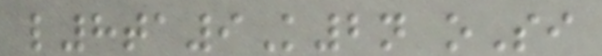l8ta9K2n oSi
